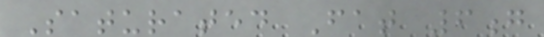Saturated Fat 6g
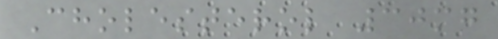Cholesterol 30mg
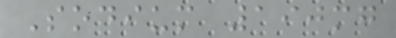Sodium 190mg
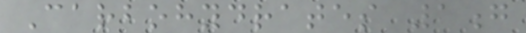Carbohydrates 1g
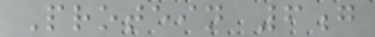Protein 6g
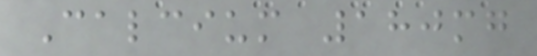Calcium 180mg
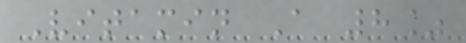Vitamin A 8%
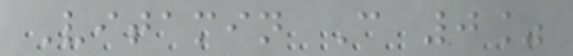Vitamin C 0%
